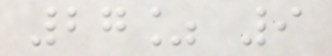27% 9
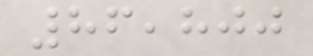86,800
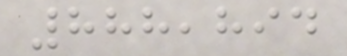888,894
